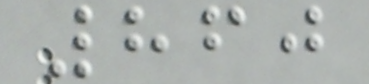860
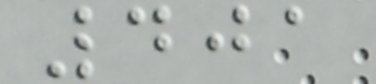401
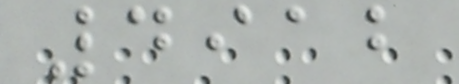4912
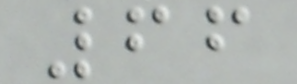66
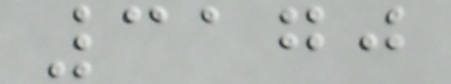3170
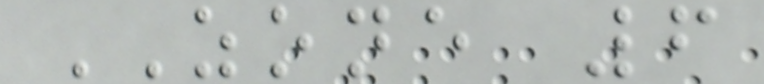ZONE 6
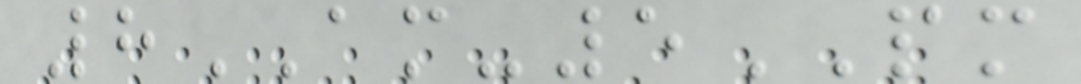8AM-5PM
